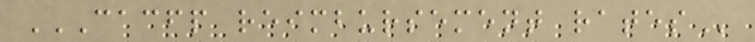CACFP REIMBURSEMENT RATES
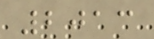2013
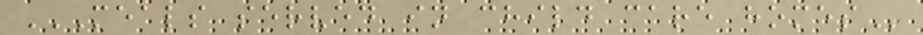MEALS SERVED IN CHILD CARE HOMES
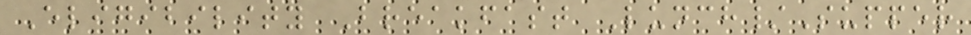Eligibility Breakfast Lunch/Supper
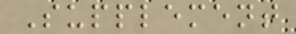Supplement
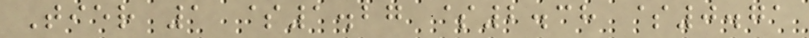Tier 1 $1.27 $2.38 $0.71
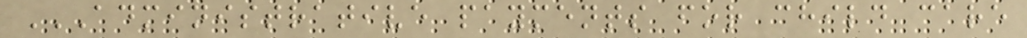ADMINISTRATIVE PAYMENTS FOR CHILD CARE
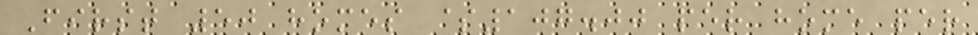First 50 homes $107.00 per home per
